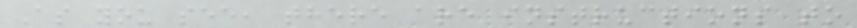As you see, there are instructions to
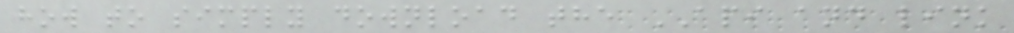how to simply download the API and link
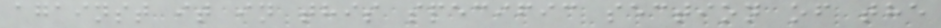against it in this specific section of the
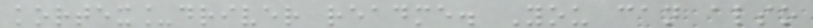kortex_driver readme. You can also
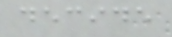decide
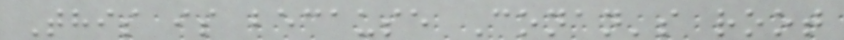This is because Conan's root
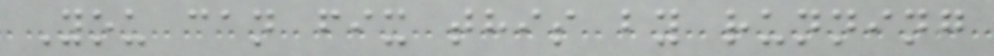You can fix this by running
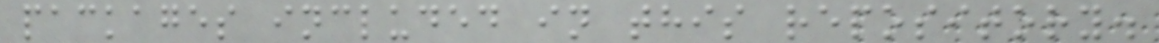packages included in this repository.
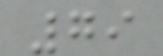79
